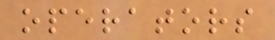operators
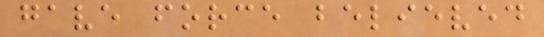gave force believed
